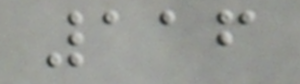116
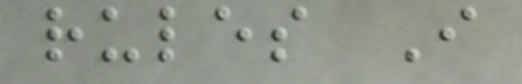rules I
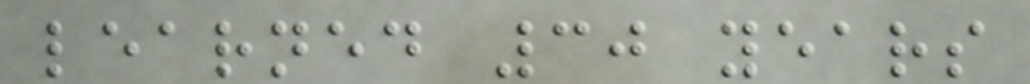learned 30 years
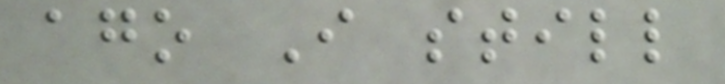ago I still
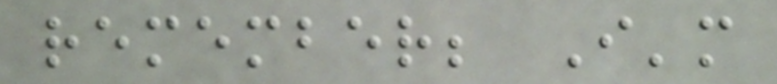remember; I'm
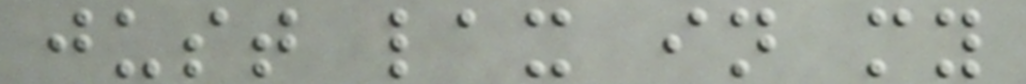just lax in my
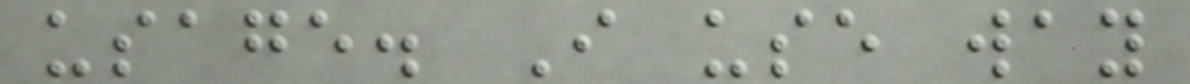usage. I use way
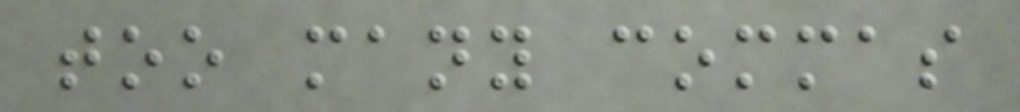too many commas
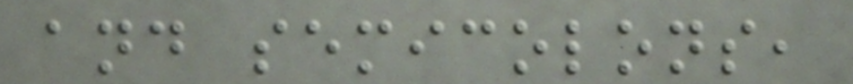and semicolons,
